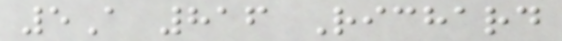5A 816 Richard
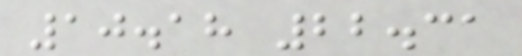10.18 22.31
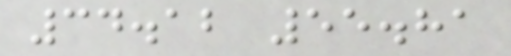34.12 55.81
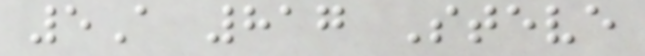5A 817 Steve
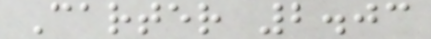Carter 2.03
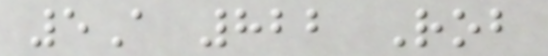5A 822 Rob
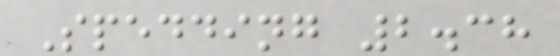Spedding 2.38
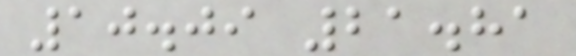10.09 21.81
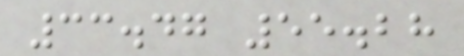33.47 55.28
